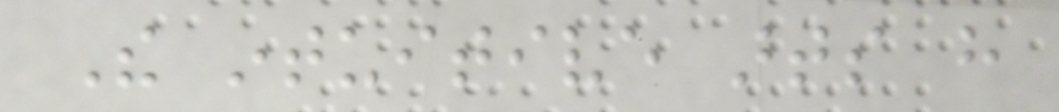The intuitive arts have
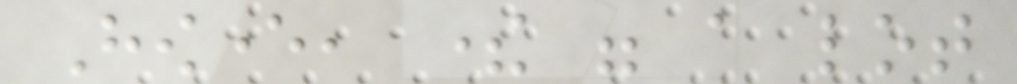However, there were a lot
